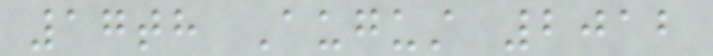17th August 2012
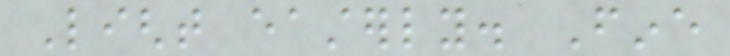Light easterly. Fine
